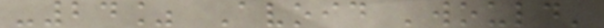-24% Avoid 'would'
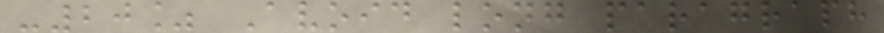-20% Avoid long paragraph
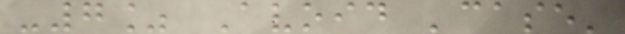-7% Avoid 'case'
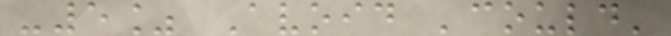-5% Avoid 'could'
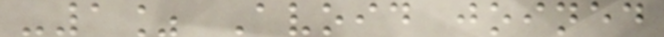-1% Avoid joined
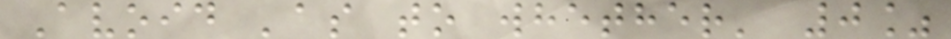Avoid 'as to whether' 0%
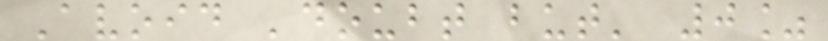Avoid 'doubt but' 0%
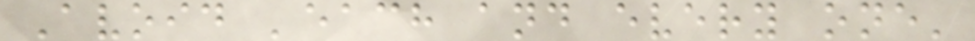Avoid 'each and every one'
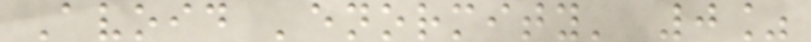Avoid 'enormity' 0%
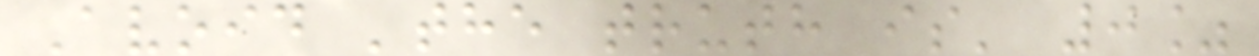Avoid 'the truth is' 0%
